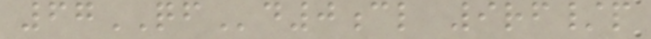67QFd0cl 9rf/p
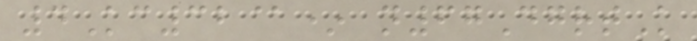4Kc32@* n67DgrtK
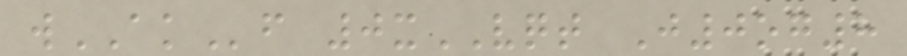wAKf 0xVQT J0og8
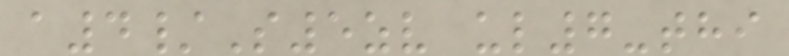a4/S5zv ul7-thi
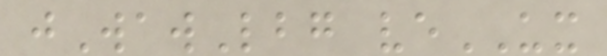jWawLbg veUX
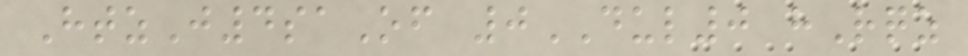HtzJ4saOf 0DUL0 hRqz
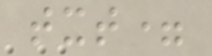txt=
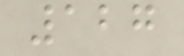127
